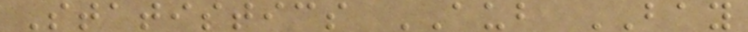Statistics AUB BAY
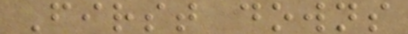First downs
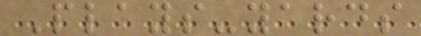Plays-yards
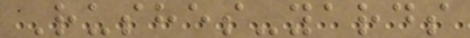Rushes-yards
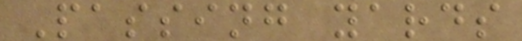Passing yards
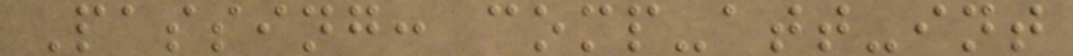Passing: comp-att-int
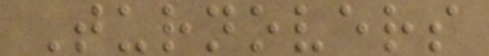Turnovers
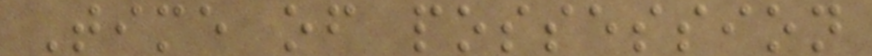Time of possession
